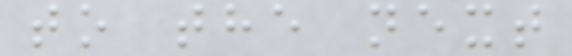to the next
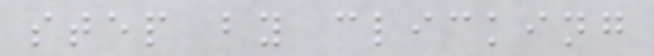step by clicking
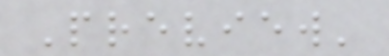Preview'
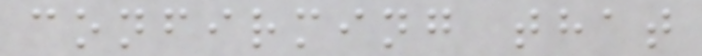confirming that
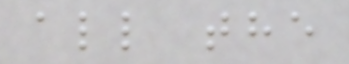all the
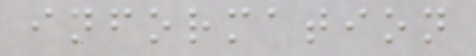information
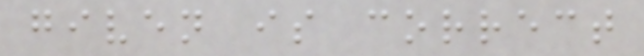given is correct
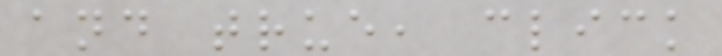and true, click
